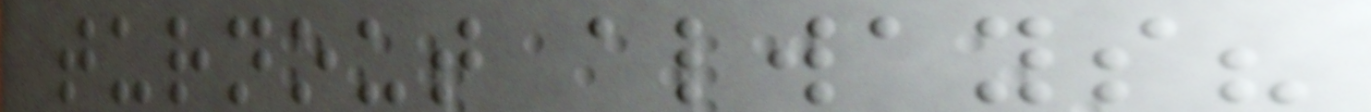turnout always?
